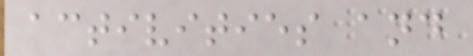activities and
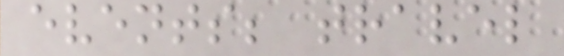events; travel
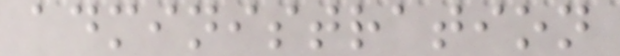administration
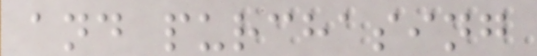and purchasing
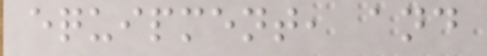equipment, and
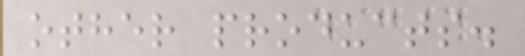other products.
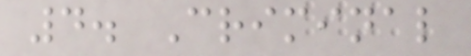4. Criminal
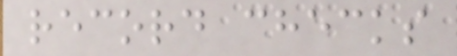record checks
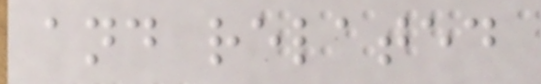and related
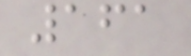161
